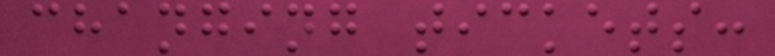changing tickets:
